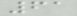61
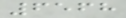6568
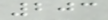203
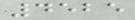4525
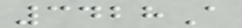3428A
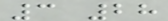3 28
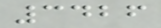3426
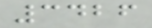3426
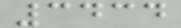3434
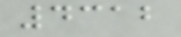4312
